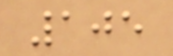105
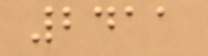2411
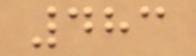483
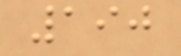190
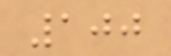100
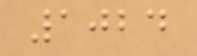1024
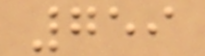759
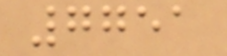7751
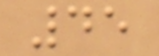45
